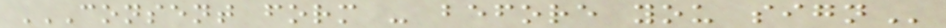CONSENT FORM - BEFORE YOU SIGN
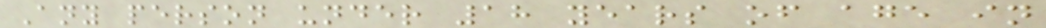Any person under 18 years of age in
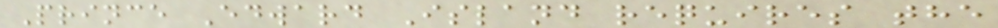Prince Edward Island requires the
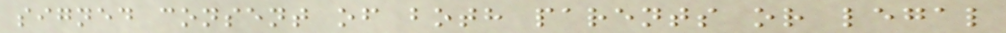signed consent of both parents or legal
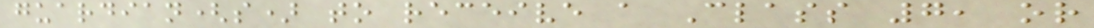guardian(s) to receive a Class 7, or
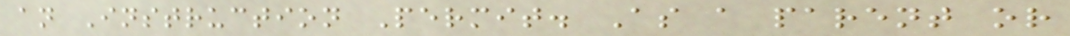an Instruction Permit. As a parent or
